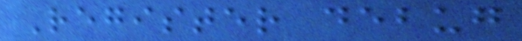Register debug
